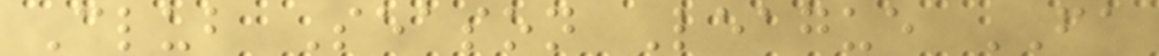Club Season League FA
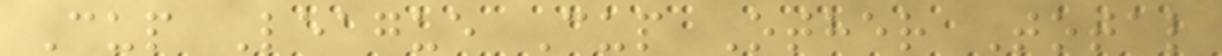Cup League Cup Other Total
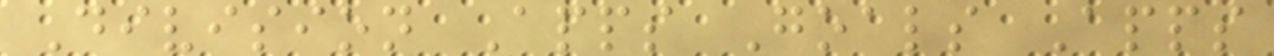Division Apps Goals Apps
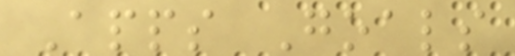Apps Goals
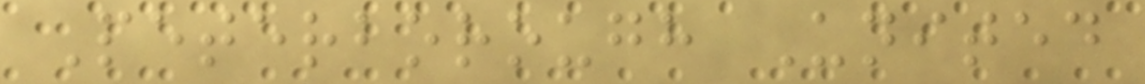Peterborough United
